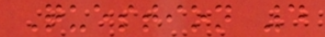Question 4
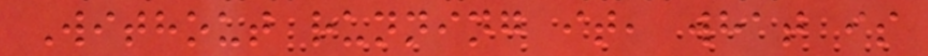Without running it, what is
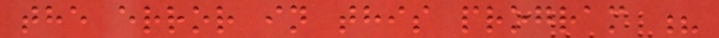the error in this program ?
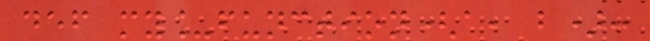def my_function(a, b):
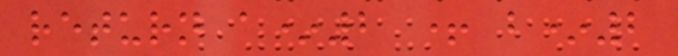return a*2 + b*2
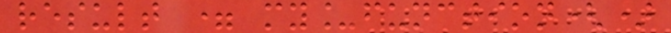result = my_function()
